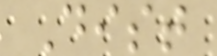Dist
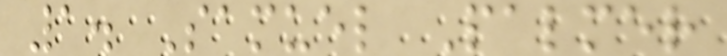1. Samuel Palmer
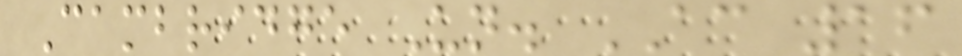Cambridge Un. AC 16
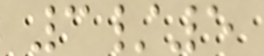3/5
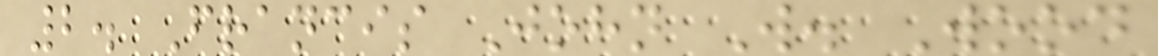2. Francis John W. Wood
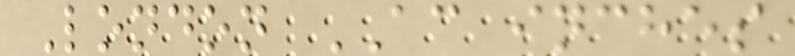London AC inches
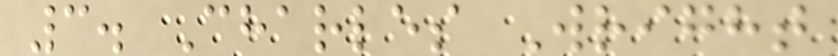3. Charles Wright
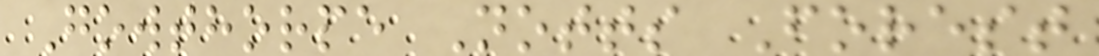Gowthorpe Notts Forest
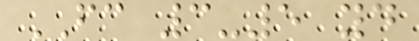FC 3-5 yd
